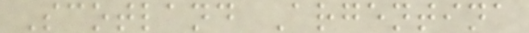Scotland Argentina
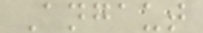Angaut
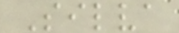Silva
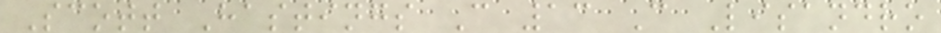Scott Hastings C 13 C Lisandro
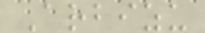Arbizu
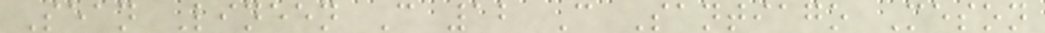Sean Lineen C 12 C Santiago Meson
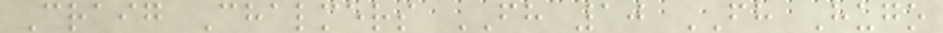Craig Chalmers FH 10 FH Hugo
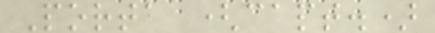Porta (capt.)
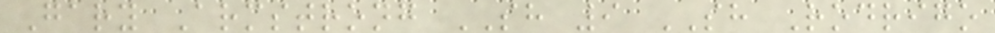Gary Armstrong SH 9 SH Rodrigo
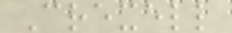Crexell
